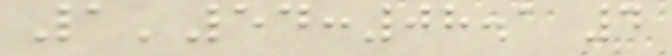1'54:08.1 4
